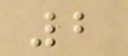2
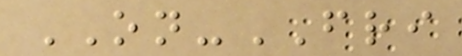ON-FRI
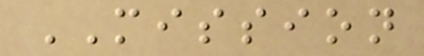MISSION
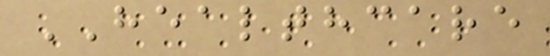HEALTHCARE
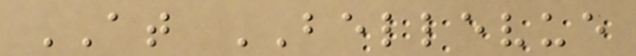AT BELLEVUE
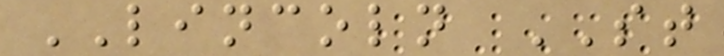LINCOLN ST
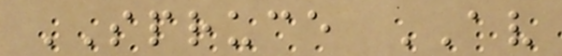SPRUCE AV
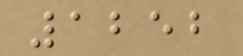1252
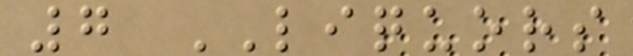7 LIQUORS
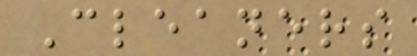Cleaners
